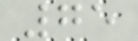75
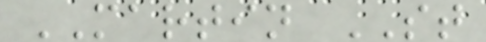MARTIN ST
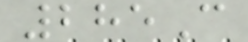285C
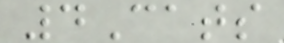4Cats
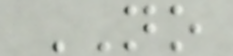NO
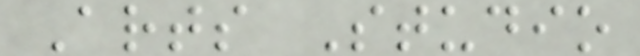Arts Studio
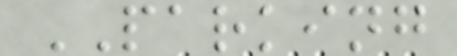PARKING
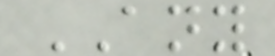ANY
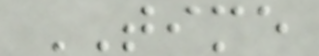TIME
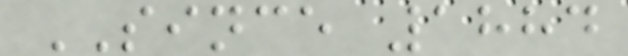SINCE 1884
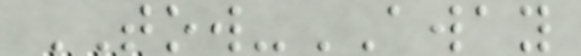TOW-AWAY
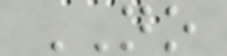NO
